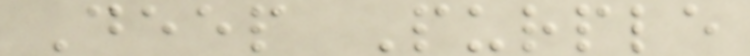Deep Purple
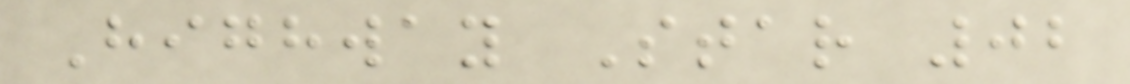Highway Star 02
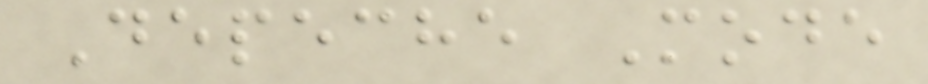Depeche Mode
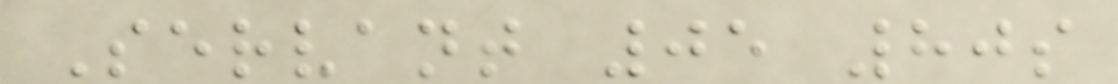Servant 05 80s
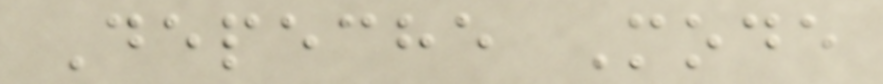Depeche Mode
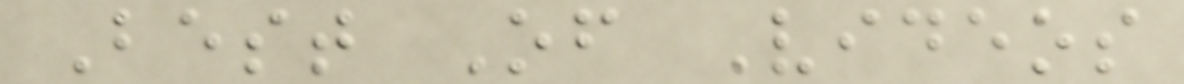Best Of Videos
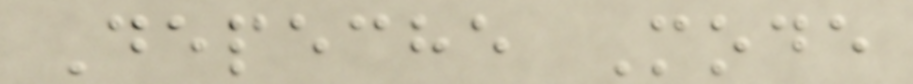Depeche Mode
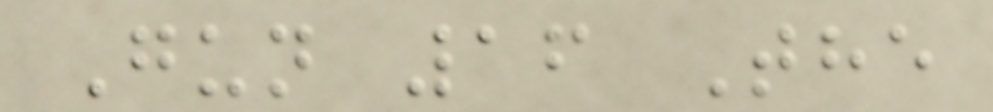Gun 16 The
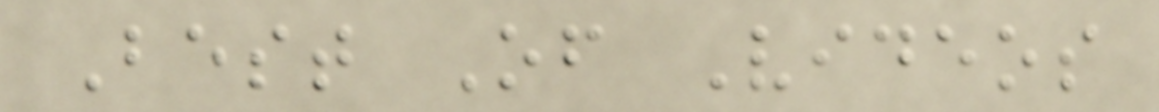Best Of Videos
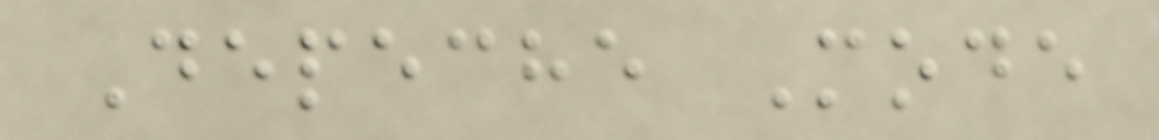Depeche Mode
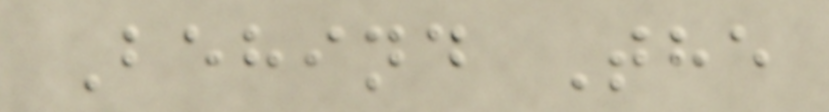Behind The
